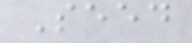Seed
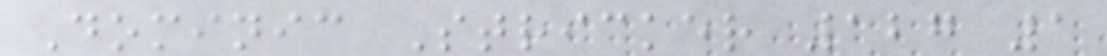Dominic Stricker 127 1
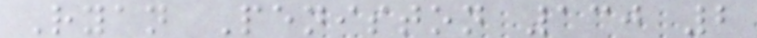Ryan Peniston 130 2
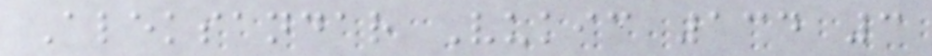Aleksandar Vukic 134 3
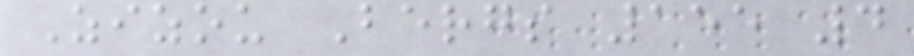Zizou Bergs 155 4
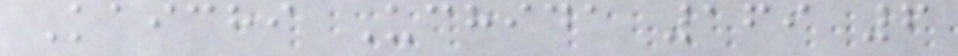Kaichi Uchida 169 6
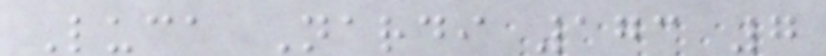Luca Nardi 173 7
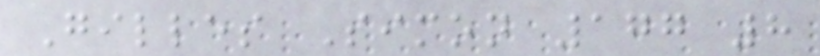Gilles Simon 177 8
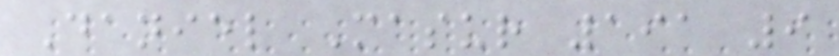Daniel Masur 191 9
